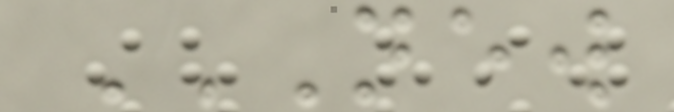NEW
